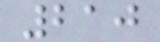210
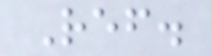Ref.
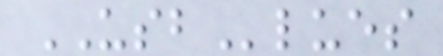USBlues
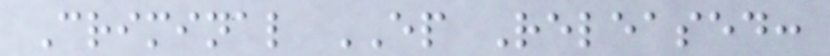Criminal EP Released:
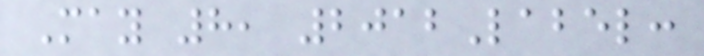May 8, 2012Label:
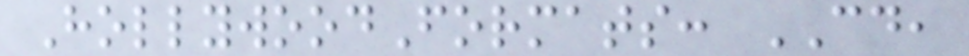HollywoodFormats: CD,
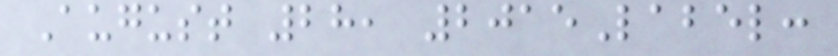August 28, 2015Label:
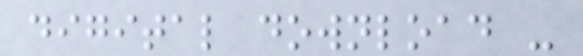digital download -
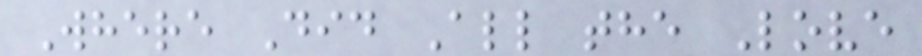Where Did All the Love
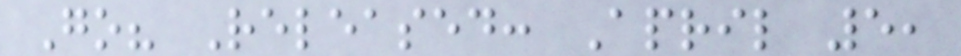Go? Released: April 5,
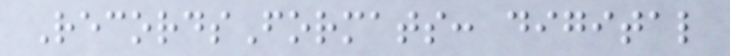RecordsFormats: digital
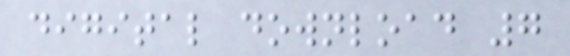digital download 7
